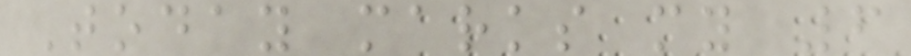Today marks my 6
